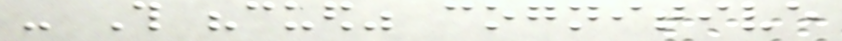- This "cued" cognitive
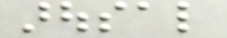arousal
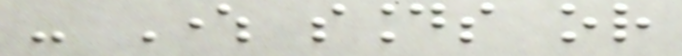- Where sounds or
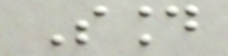Sound
